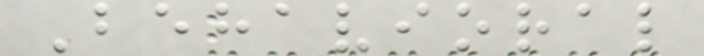Behavioral
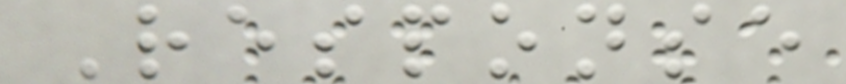Response
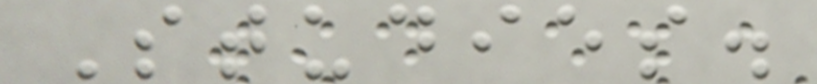Studies.
